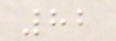82
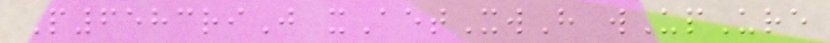P6583riJ xAetXwH wUpUre
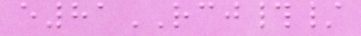e81RCJ#/
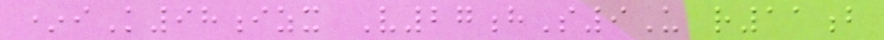*iK98izx V27hS9U r11b
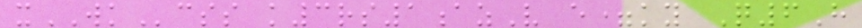xWKcss k3rs1azV e=ky Q6H
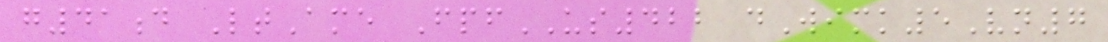g41d LtAme FpfUS422 dWimk5Vn7
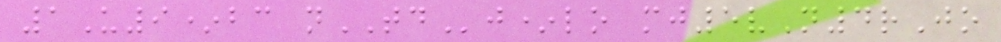1U9*bc nTDj*lo mj5vN4rJo
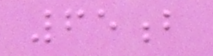65b
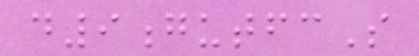d9gutfcS
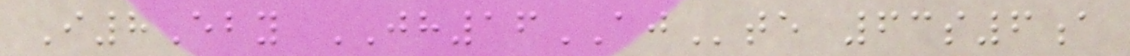I8Eby JH16AJte 63s6a
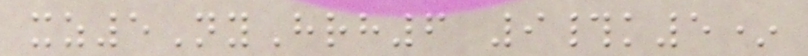xz5NyHrh6 9#k5*
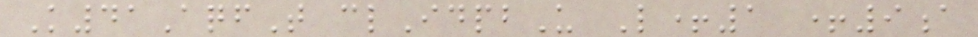K41AqfT clIdpbU L+1 +9a
